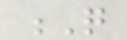Q
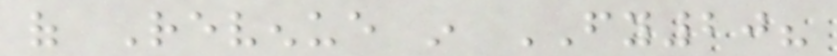of Revenue in FY20?
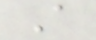A
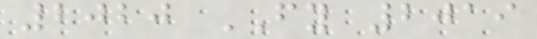2020 FY 2019
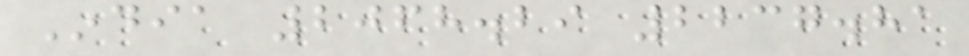India 2068.29 2237.81
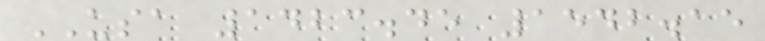USA 1423.45 1542.15
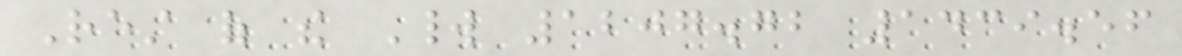Rest of the World 1207.72 1439.56
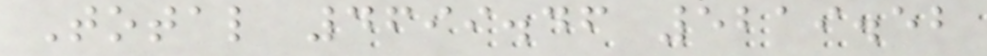Total 4699.46 5219.52
